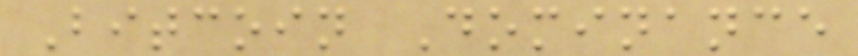Bitcoin Dominance
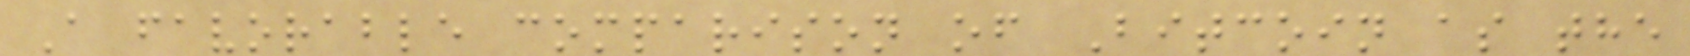A favorable comparison of Bitcoin as the
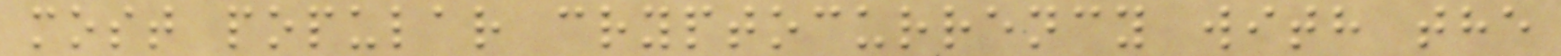most popular cryptocurrency with the
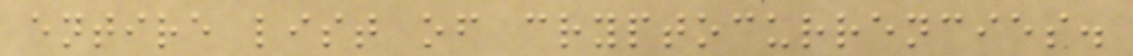entire list of cryptocurrencies.
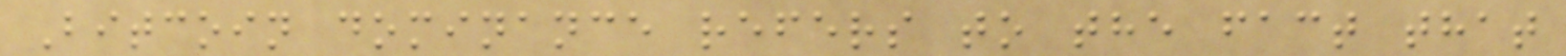Bitcoin dominance refers to the fact that
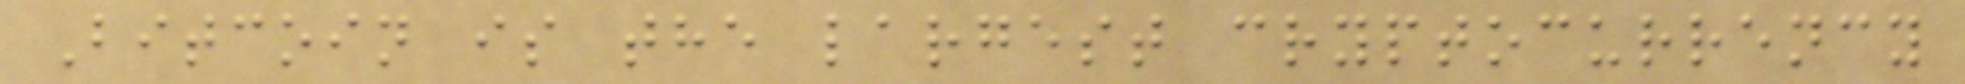Bitcoin is the largest cryptocurrency
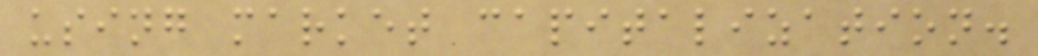using market capitalization.
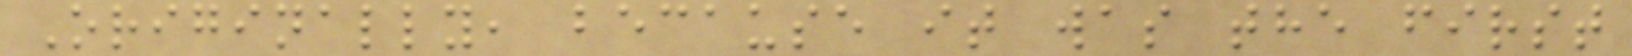Originally, because it was the first
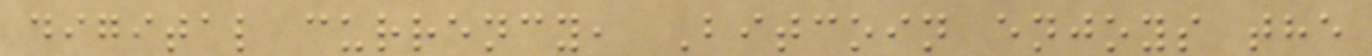digital currency, Bitcoin enjoys the
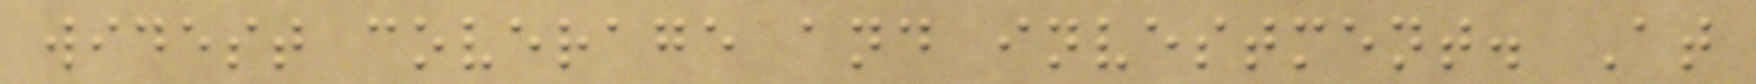widest coverage and investment. At
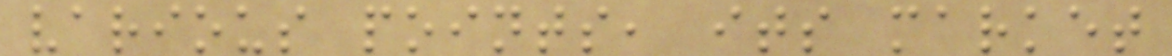various points, its market
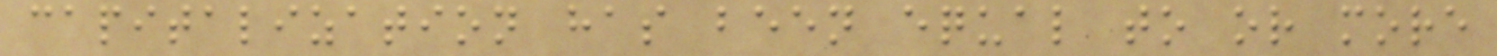capitalization has been equal to or more
